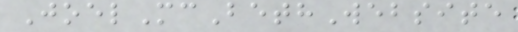JoelMcBethWebsite
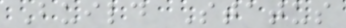Build Status
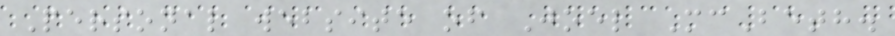Personal website of Joel McBeth.
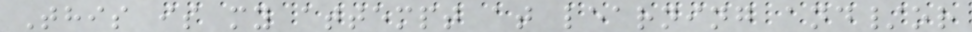This is my attempt at learning and/or
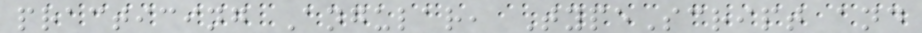practicing Angular, TypeScript and
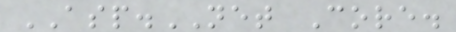ASP.NET Core.
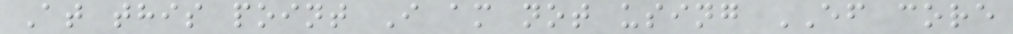At this point I am not using EF core
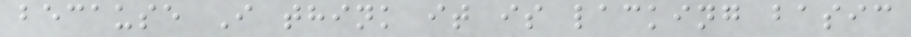because I think it is lacking basic
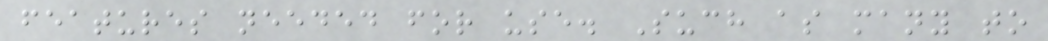features needed for use. Such as many to
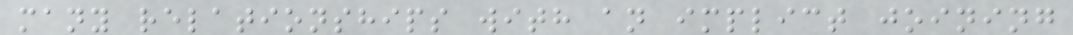many relationships with an implict joining
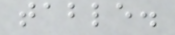table.
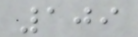109
